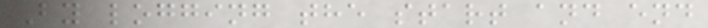By logging the start and end
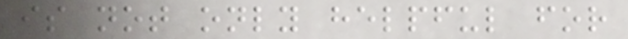is not only helpful for
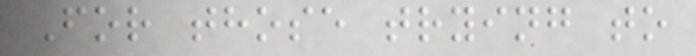For those trying to
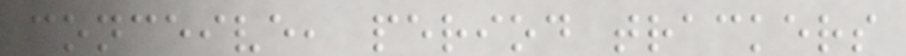conceive, period trackers
